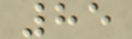85
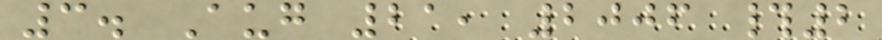3. Aug 21, 2006 #2
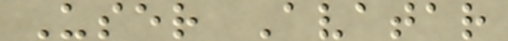User Avatar
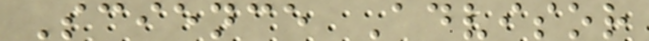Science Advisor
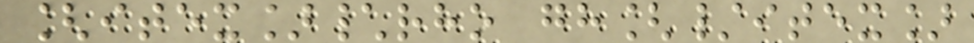[itex]\rho gh[/itex]
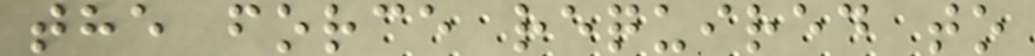the force required to
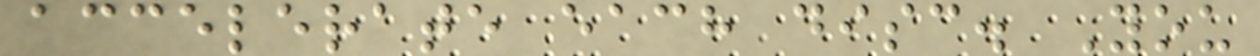accelerate each disc. You
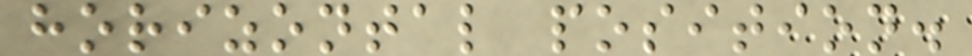horizontal position.
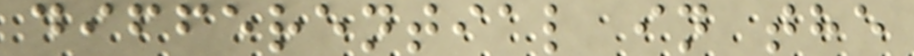differential in the
